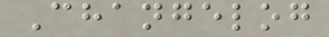Changelog
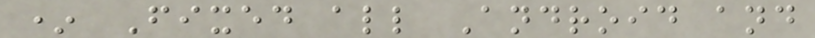* Fixed all Android and
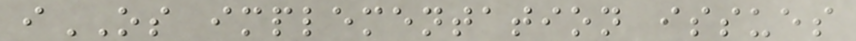iOS implementation issues
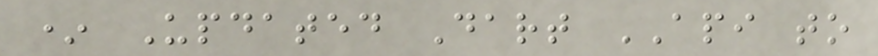* Updated Dart API to
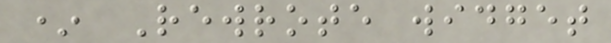* Rewrote widget
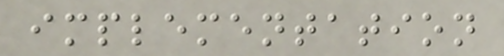implementation
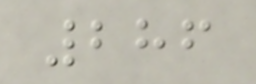286
